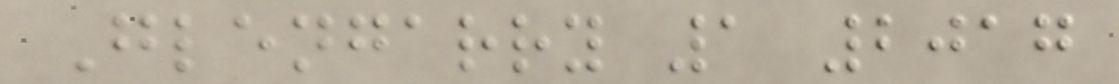Glengarry 1 2017
